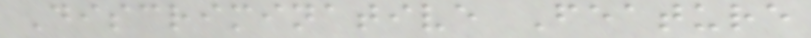Discriminative Feature
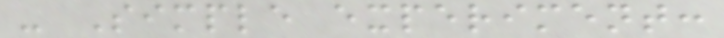- Simple experiment:
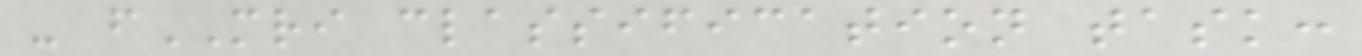- fMRI classification task:
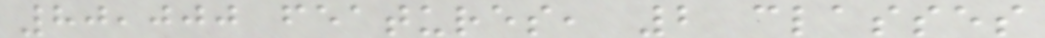80,000 features, 2 classes
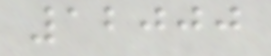12000
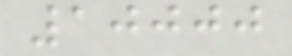10000
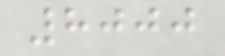8000
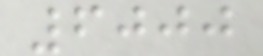6000
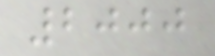2000
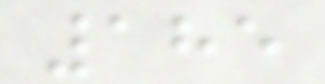185
